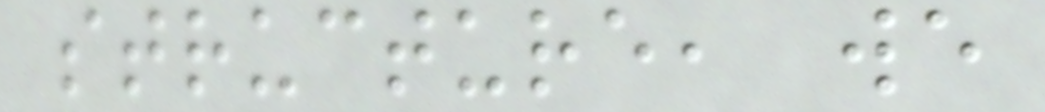structure, we
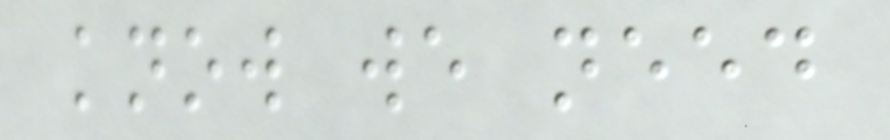know we need
